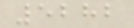5282
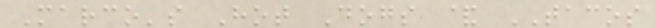Marco's Hot Dogs & TACOS
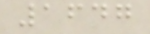1647
